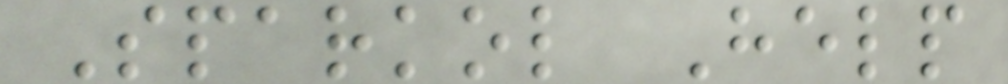Sparkol Help
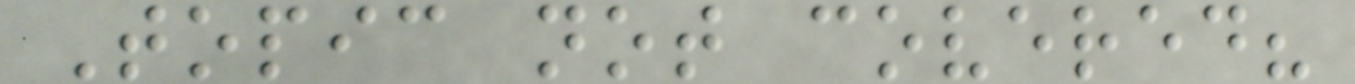Topic not covered?
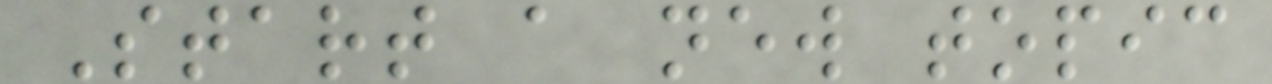Start a new topic
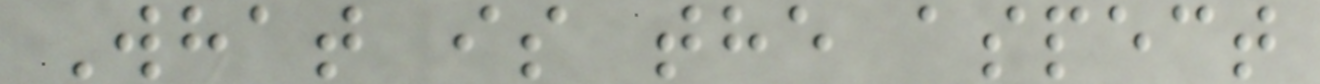What is the aspect
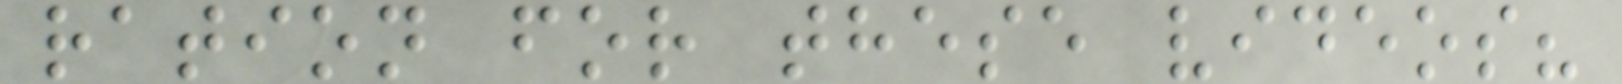ration for these videos?
